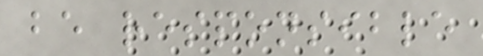be responsible
